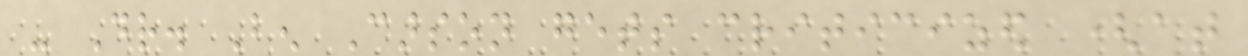- Dr. Ben Carson gets criticized (at
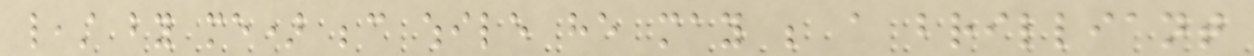least by me) because while he may be a brilliant
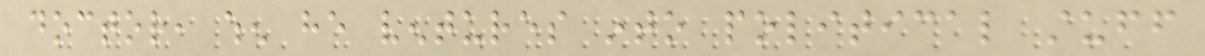doctor, when he ventures into political stuff
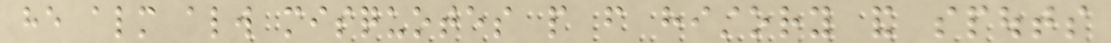he almost always misquotes people from history and spouts
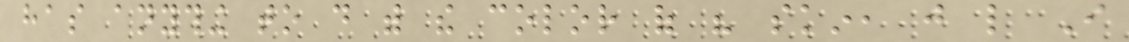has anything to do with the color of his skin, just like I
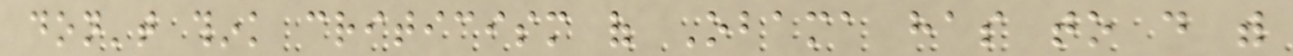don't think criticism of Obama has to do with
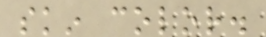skin color.
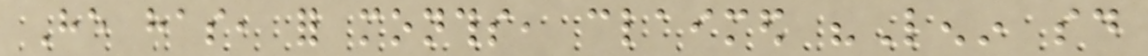He has, for months, claimed "Lenin said
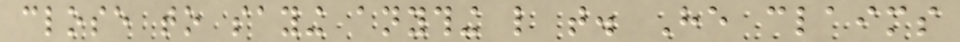close to saying anything like that. He claims
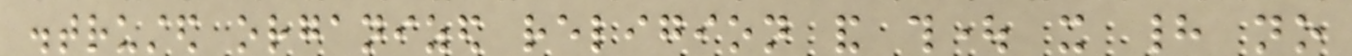distrusted organized religion and thought it had no
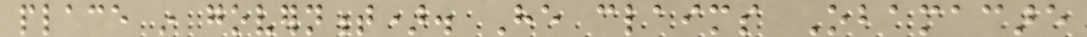place in government). He claims Obamacare
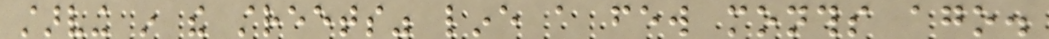starving in the streets" line a few months ago.
